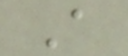A
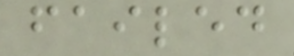failed
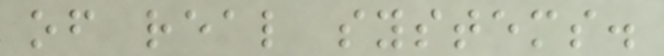of real systems.
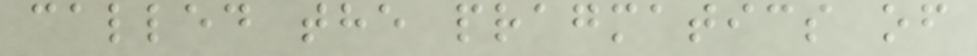called the pragmatics of
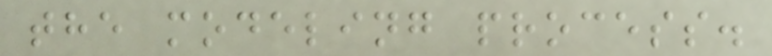the modeling process.
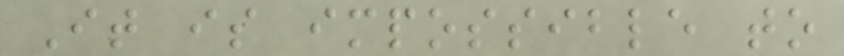It is impossible to
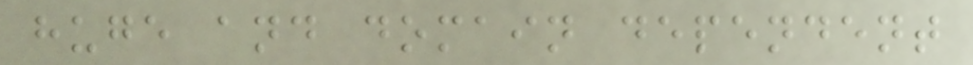huge and domain dependent
